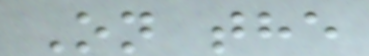On the
